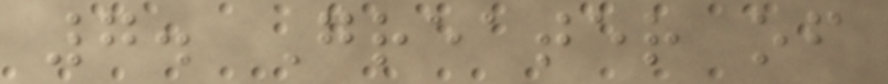7. Greater of
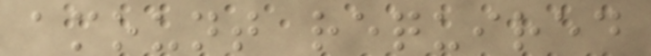amount required
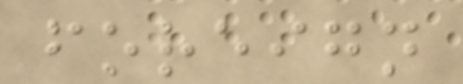foreign
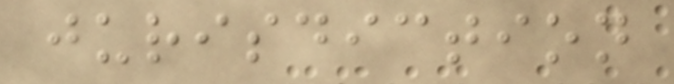jurisdiction
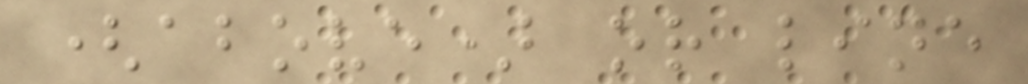(above) or line
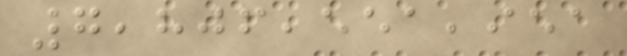7,806,551,951
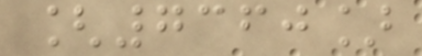[7360]
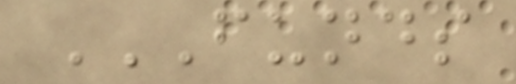FUNDS
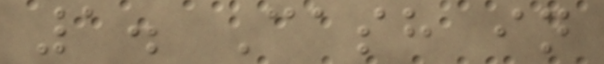1. Cash in
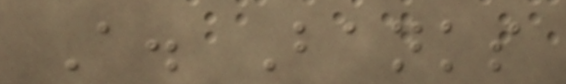A. Banks
